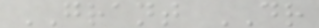GRANT DR
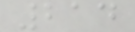214
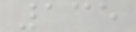135
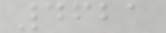4621
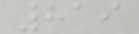819
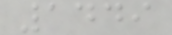1449
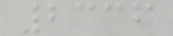2336
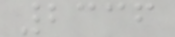2336
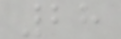28
